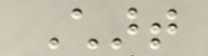Chart
